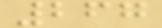267
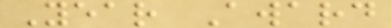Year Award
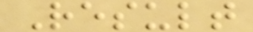Result
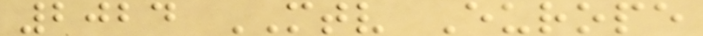2024 MTV Europe
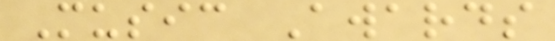Music Awards
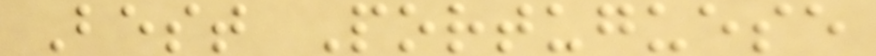Best Portuguese
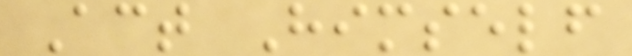Act Himself
